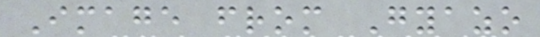Image from Gyazo
